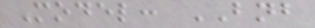Model: BNB
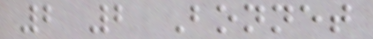2 2 Bonnet
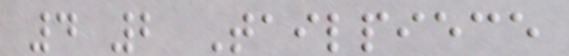4 2 Tailpiece
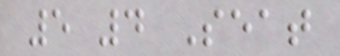5 4 Seat
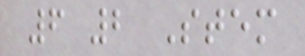6 2 Stem
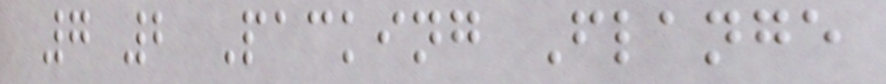7 2 Packing Flange
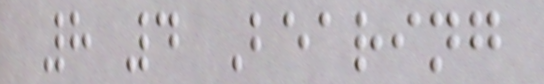8 4 Bearing
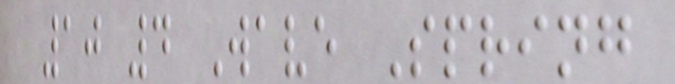10 4 Wave Spring
